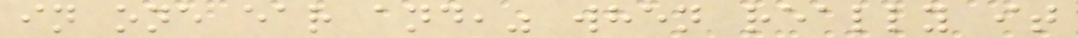in one ear and," when really it
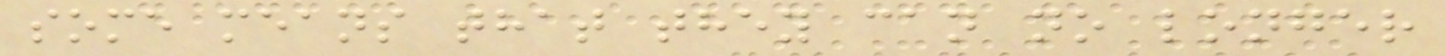some means that they can no longer
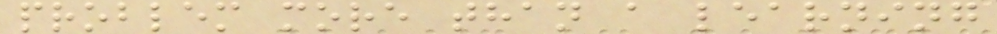problem more than a learning
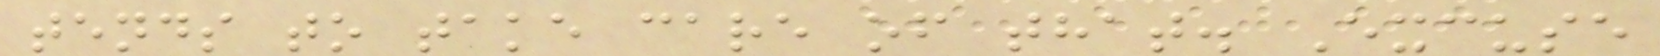tends to take care of that. Excuse
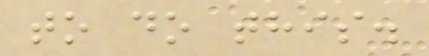to do this.
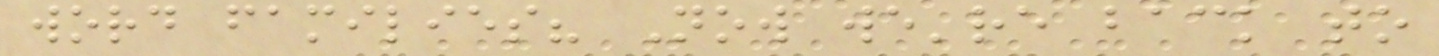word families? Now we're back to
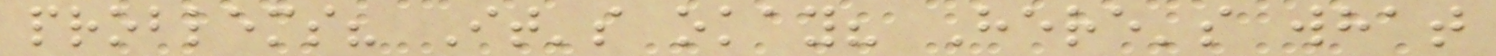problems? It's okay? Here's what
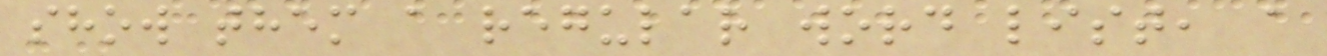show them a regular word list, a
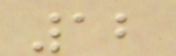12
